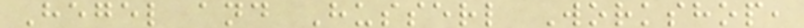Hegel and Husserl Workshop,
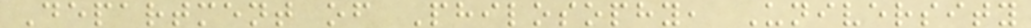Department of Philosophy, University
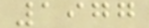1977
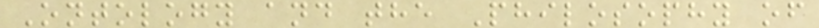Ontology and the Philosophy of
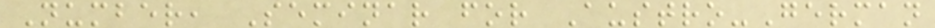Number, Seminar for Austro-German
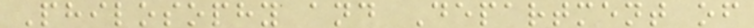Philosophy and Department of
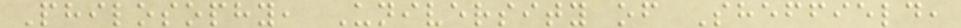Philosophy, University of Sheffield,
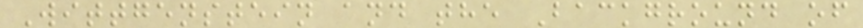Wittgenstein and the Background of
